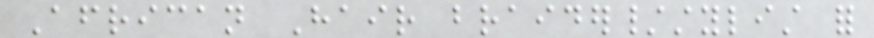African Hair braider/stylist for
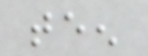teen
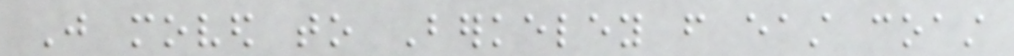Just moved to Berkeley from east coast
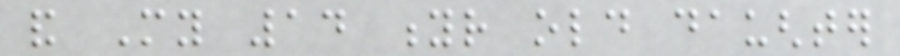and My 14 yr old daughter
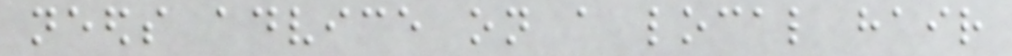needs advice on a local hair
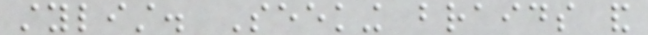stylist. Seeking braids and
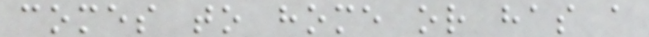comes to home or has a
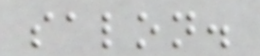salon.
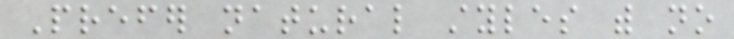Prefer natural styles with no
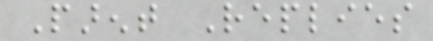Parent Replies
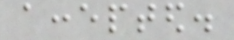accepted.
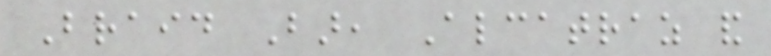Braid Bar, Alcatraz and
